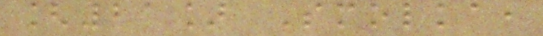[21] Smolka,
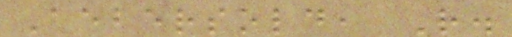Aebersold, R.
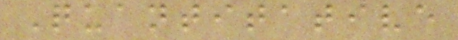Quantitative
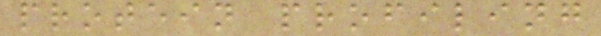protein profiling
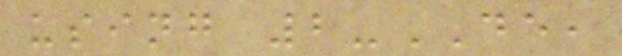using 2-DE,
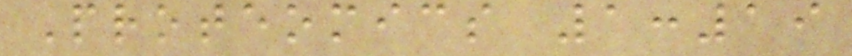Proteomics 1:19
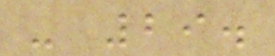- 29.
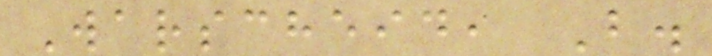Warscheid, B.
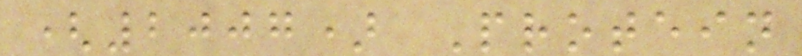(2007) Protein
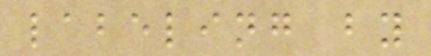labeling by
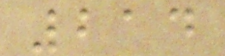214
